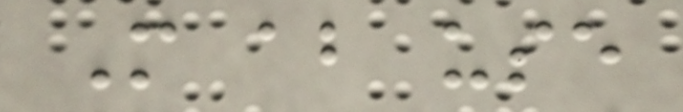More about use
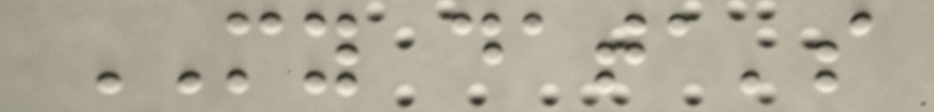MY data's
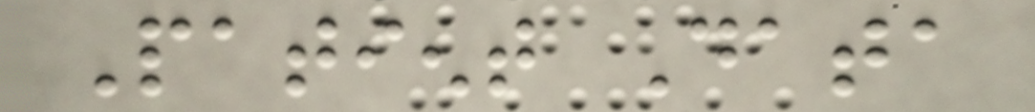Patient Data
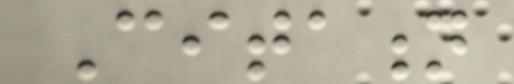Citation
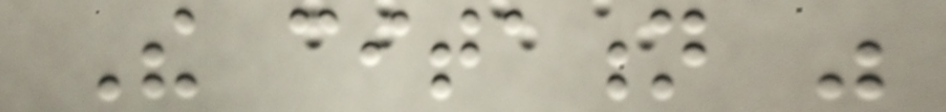The citation was
